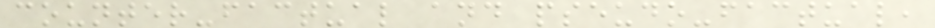counter-factual and pseudo-factual,
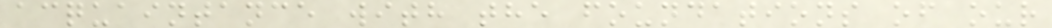acquaintance with the foundations of our
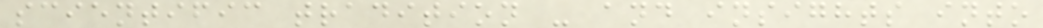scientific tradition - and insights into
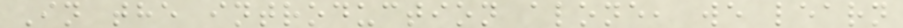In the introduction alone, we learn
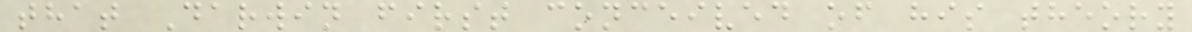that Darwin first conceived of his theory
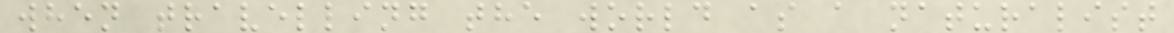when travelling the world as a naturalist
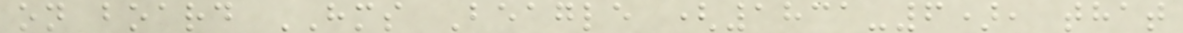on board HMS Beagle (1831-6), that
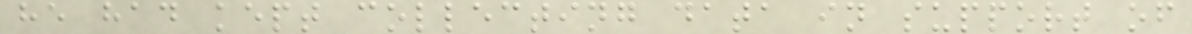he had kept collecting data in support of
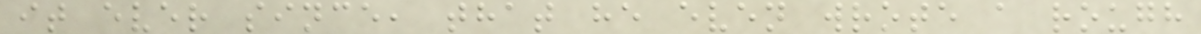it ever since, that he even wrote a rough
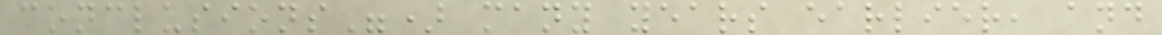conclusions") many years earlier, and
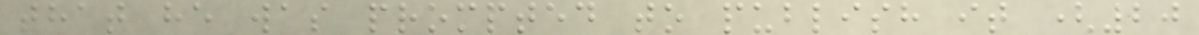that he was prompted to publish it (20
